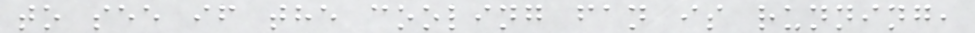to see if the cooling fan is running,
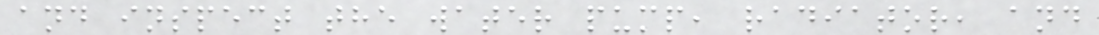and inspect the water pump, radiator, and
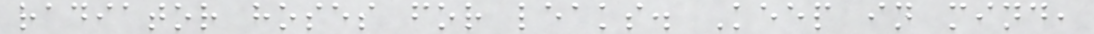radiator hoses for leaks. Keep in mind,
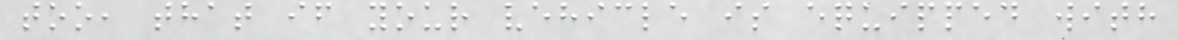too, that if your vehicle is equipped with
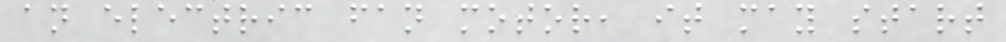an electric fan motor, it may start
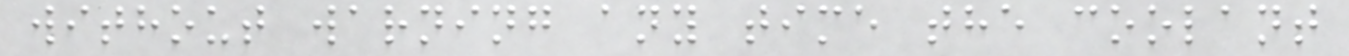without warning any time the coolant
